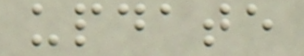update
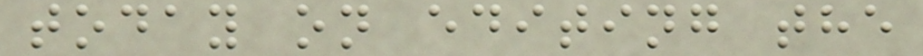today on editing the
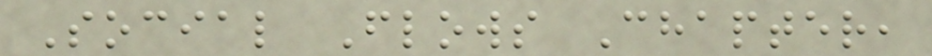Social Flows Chapter,
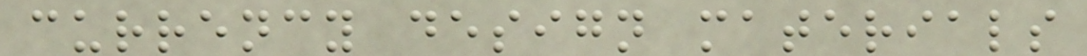currency design materials
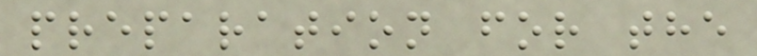preparation for the
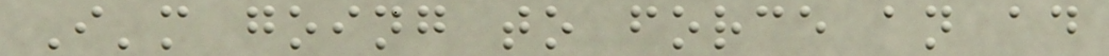I'm going to force an ad
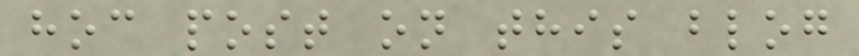hoc post on this blog
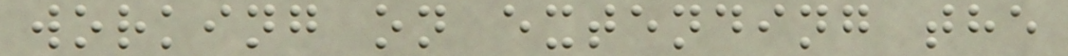working on extending the
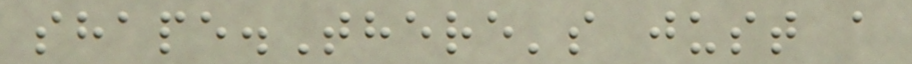shape.There's just a
